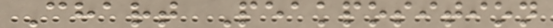Chart Peakposition
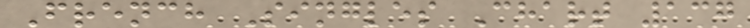French Singles Chart 137
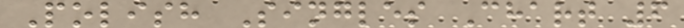Polish Singles Chart 6
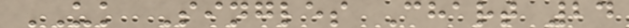UK Singles Chart 24
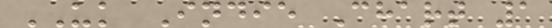UK Indie Chart 1
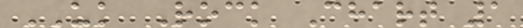UK Rock Chart 1
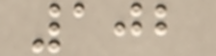102
